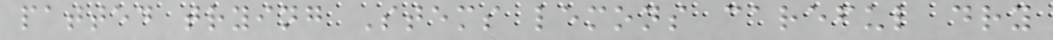patted trying Stems lemons careful dry
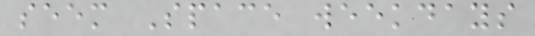seem Space weekdays
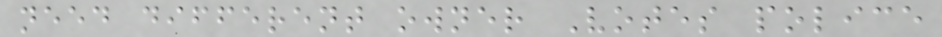need different owner Votes police
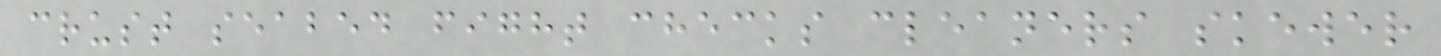crust seabed fight checks cleaners skewer
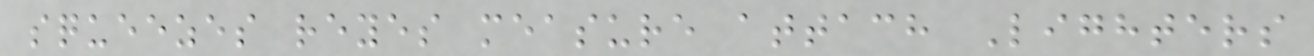squeezes reyes measure attach Lighters
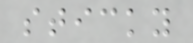sticky
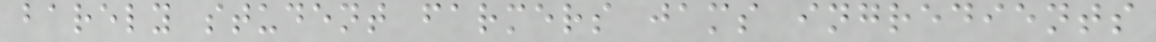barely student farmers jams ingredients
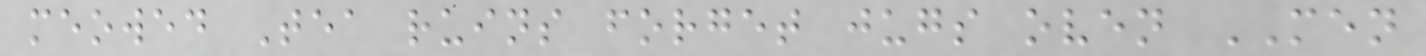meowed Tea ruins forget jugs oven MEN
